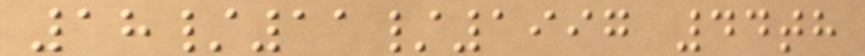18/11/1997 44th
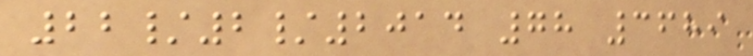22/2/2014 78 3689
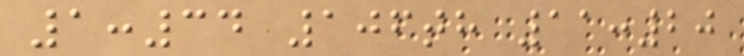1:34 106th 11:20
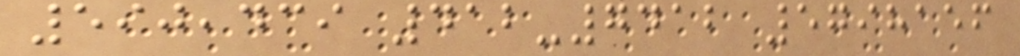590,439 412-7412 5798156
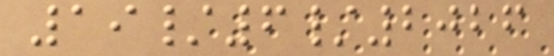19/6/2026
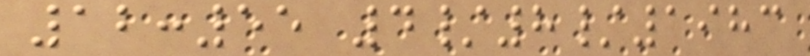12:55 4/8/1983
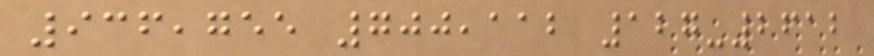936,755 700,112 127-2612
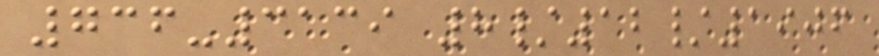736-3139 8/12/1906
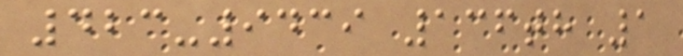423-9439 136th 1
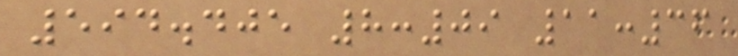594.405 8:09 11:36
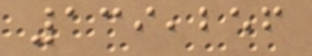139,256
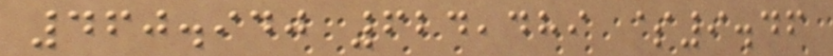460.940 624,489 $9.46
